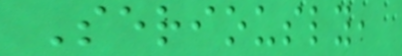Seriously,
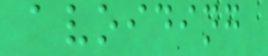avoiding
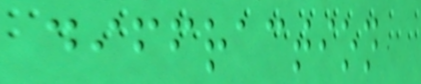diffraction
